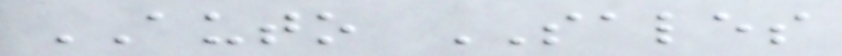AUTO SALES
